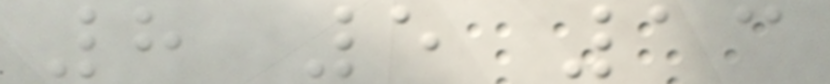8 5 13
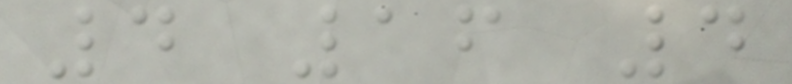4 16 4
